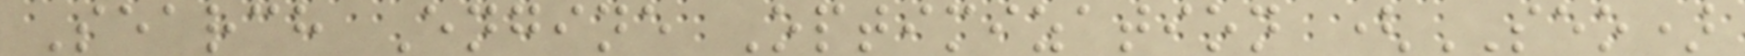Search Engine Optimization (SEO)
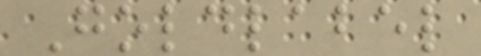Goldlabel
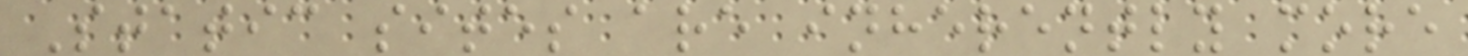Static sites are inherently more
